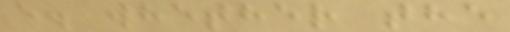e. whether the
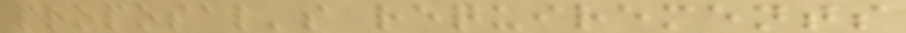proposal's requirements
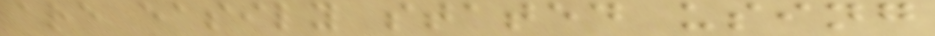are easily stated using
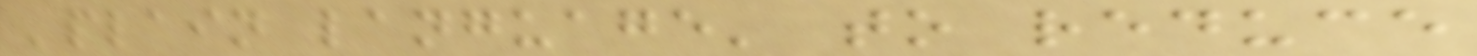'plain language' to reduce
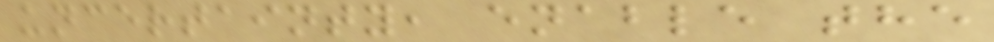uncertainty, enable the
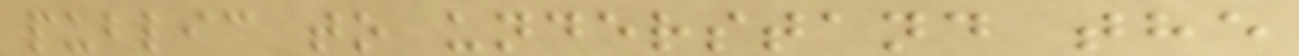public to understand the
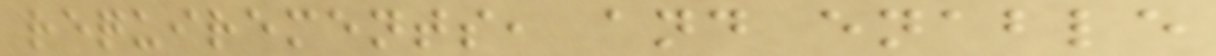requirements, and enable
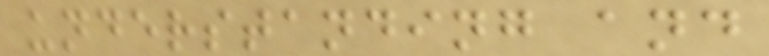understanding and
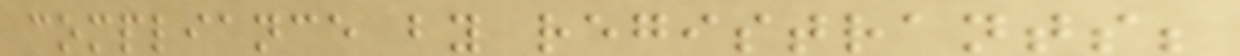compliance by registrants;
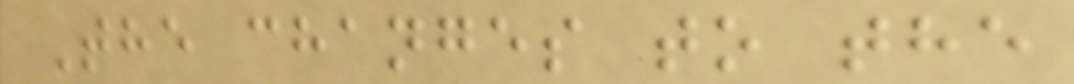The changes to the
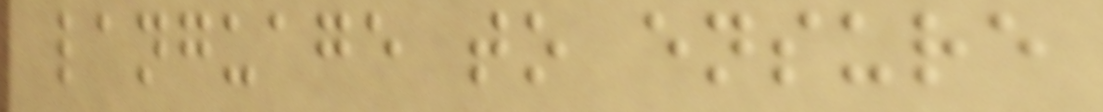language to ensure
